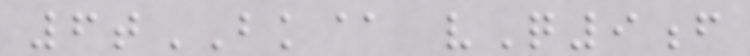6tBK@ vQ9f
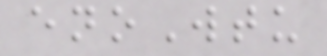enoWtu
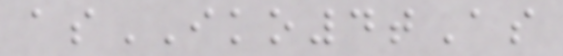asIKO4tAs
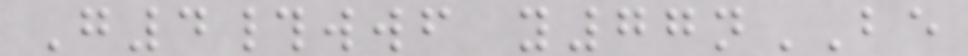G4#wwf y77nBE
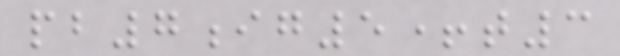pb7ig5+t3
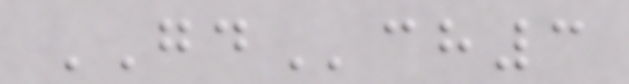GDch3
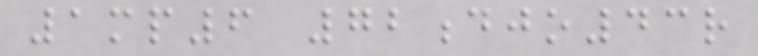1mp6 72djo43r
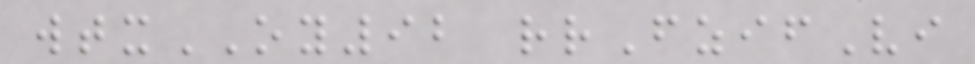wtxOY92 rrFzifVi
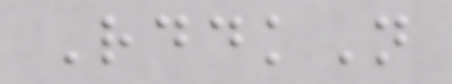RddkN
